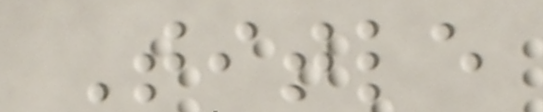Title
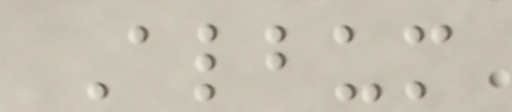Album
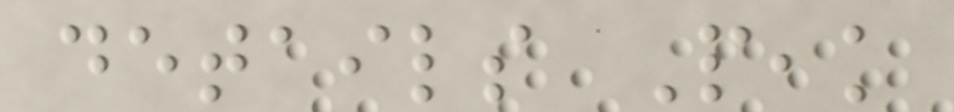details Peak
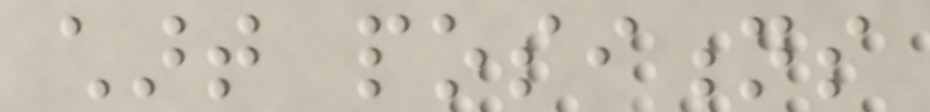chart positions
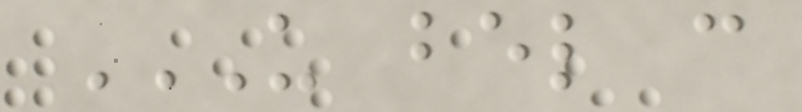US BEL CAN
